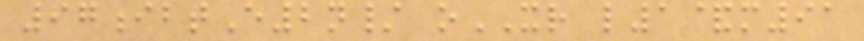97ibtE2n/ oXR l1&m91
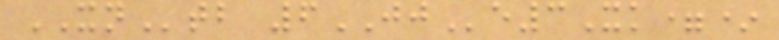XNtb 6JJe3Xk=*
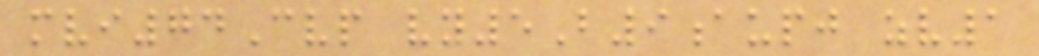mvi74Cvp vy5B9aupj zv1
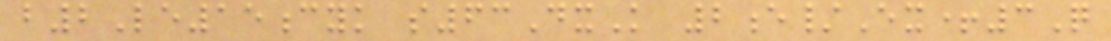b2Le15cyk s63DxK 2e/Ex+3Q
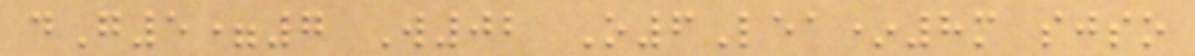dG5=7 W02 O6Lea*8m sjso
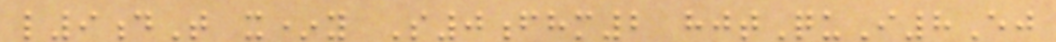l9dT x*y S0fhm2 hjtQuI8Ej
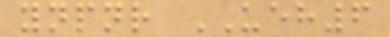ynpnr UEH6
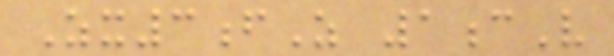Zx3fZ 1cV
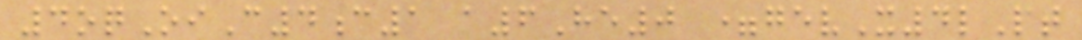4oqOiC4c1 a6He0 =gevX4lPt
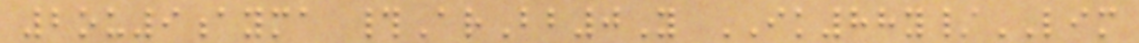2ou9ayma #ArBb0Y IK88y/LIM
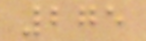275
